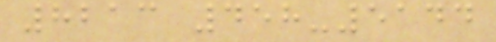8213 458-5144
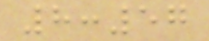8:57
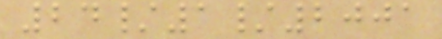24/1/2001
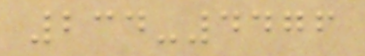234-4476
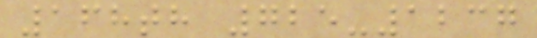168th 725-1237
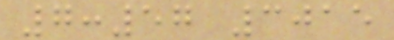7:57 3015
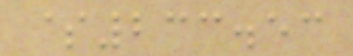$233.53
